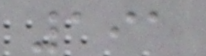191
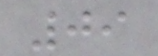09
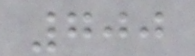700
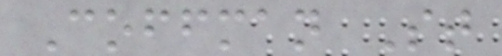Coffman St
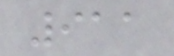911
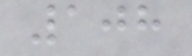108
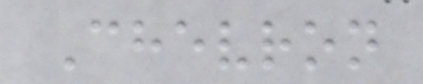Chevron
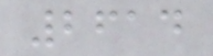2614
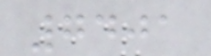7401
